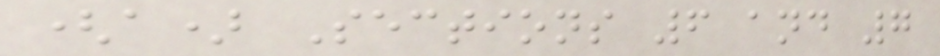(a) Sections 6 and 7
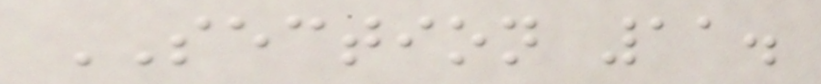SECTION 11.
